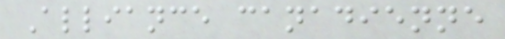Alliance canadienne
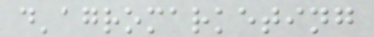d'agromarketing
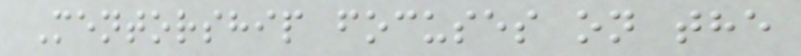Mentorship focuses on the
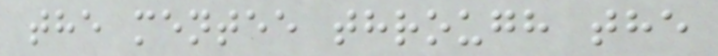the mentee through the
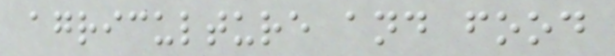agriculture and food
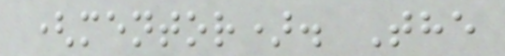(mentor). The
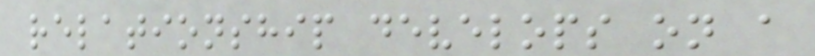relationship develops on a
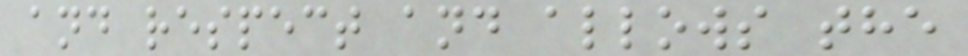and respect and allows the
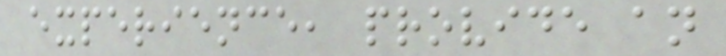experience, provide an
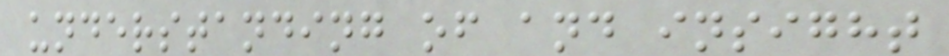understanding of and insight
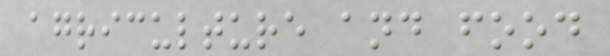agriculture and food
